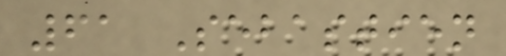61 Sebastien
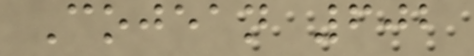Cojean 602
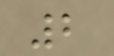2
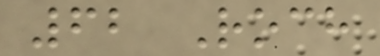62 Roch
